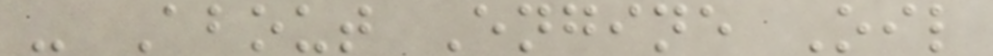- About Engine Oil
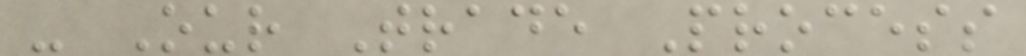- Our Trade Process
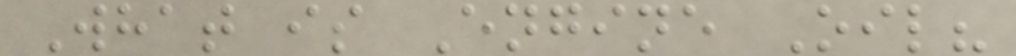What is Engine Oil?
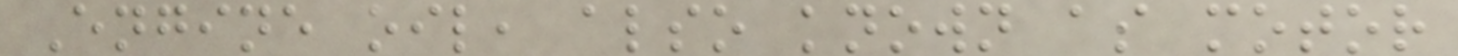Engine oil, also known as motor
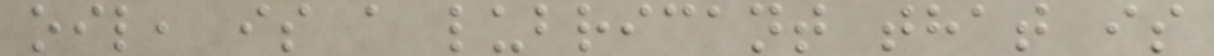oil, is a lubricant that is
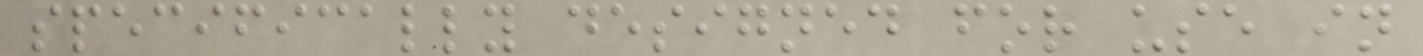specifically designed for use in
